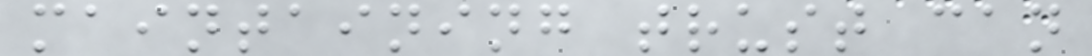maintaining trust can
